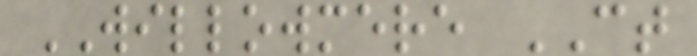WILLOWMERE CT
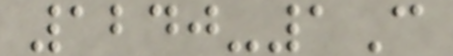1240-1C
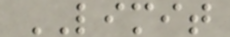LIMIT
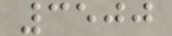3500
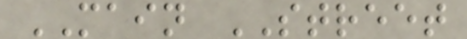MAIN STREET
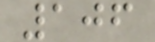106
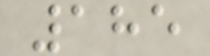185
